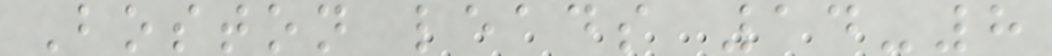Boston leads 14-8
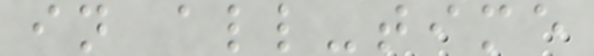in all-time
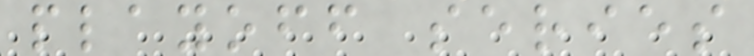playoff series
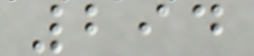294
